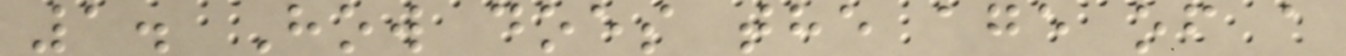1. How does the age of a
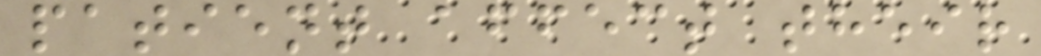patient affect their
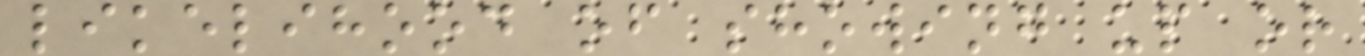likelihood of showing up or
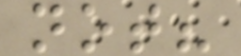not?
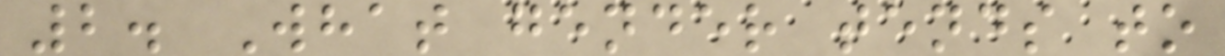2. What gender tends to
